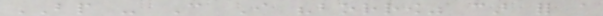BP - Can I "borrow" car for a
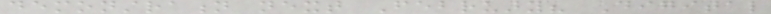demonstration next February? Digital
